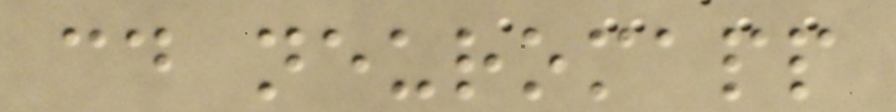cd neuromapp
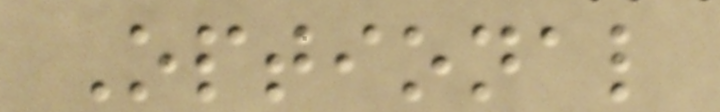Optional
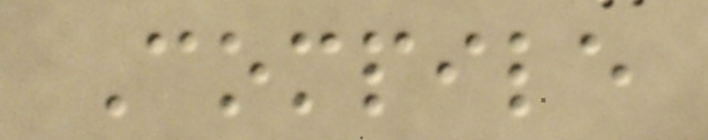Compile
